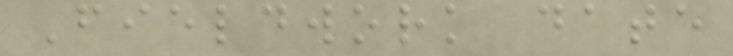Fieldwork date
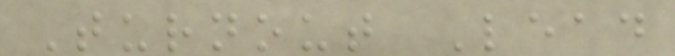Turnout Lead
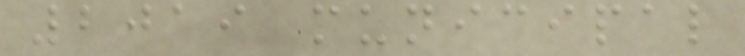2019 municipal
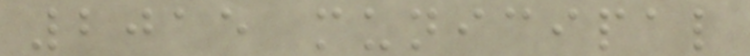2015 municipal
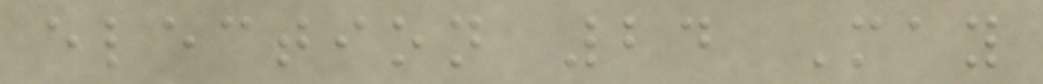election 24 May
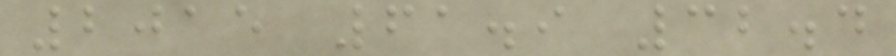2015 61.9 32.4
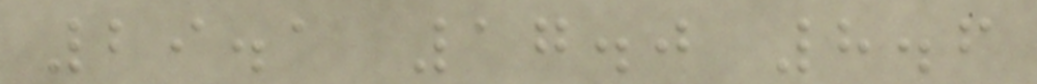29.1 17.0 8.6
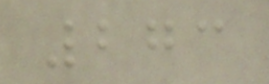273
